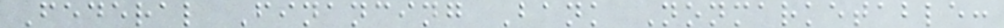Federal Financing Bank Nonmarketable:
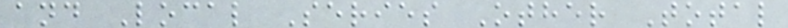and Local Series Other Total
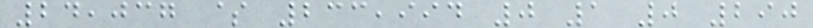24,037 $ 233,994 0 1 0 290
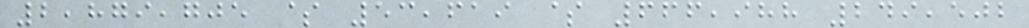2,879,705 $ 53,619 $ 666,988 249,502
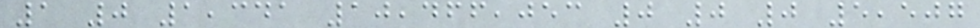1 0 1,341 10,466,053 0 0 0 5,507
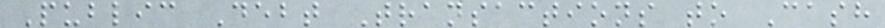Public Debt Transactions to Cash
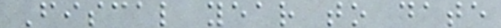Fiscal year to date
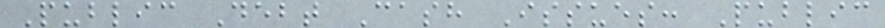Public Debt Cash Issues: Public
